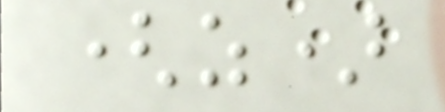(z)
